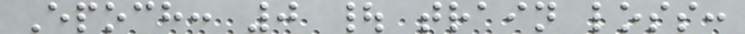Epoch: 0 | train loss:
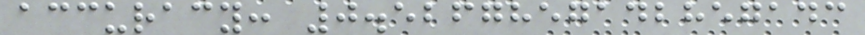accuracy: 0.5267857142857143
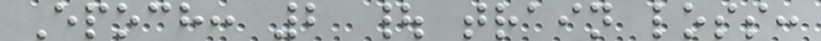Epoch: 2 | train loss:
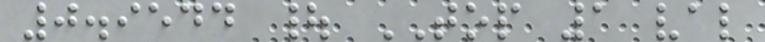0.9544 | TOP 1 val
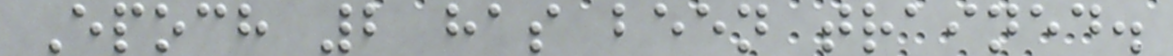Epoch 2 has been trained.
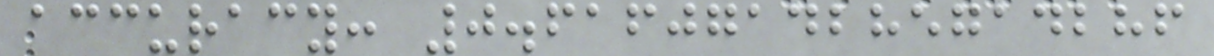accuracy: 0.6160714285714286
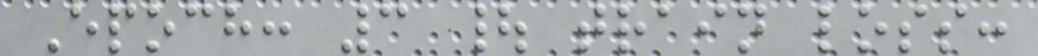Epoch: 3 | train loss:
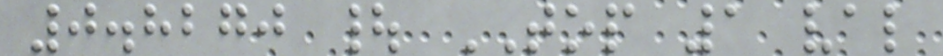0.8270 | TOP 1 val
